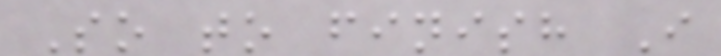So to finish I
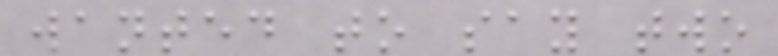wanted to say two
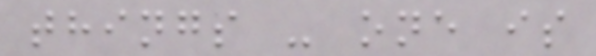things - one is
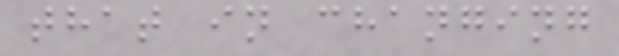that in changing
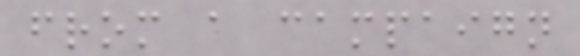from a campaign
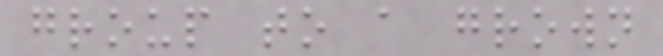group to a grown
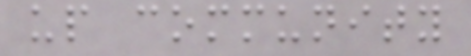up community
